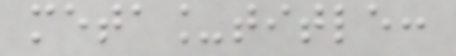meta_title:
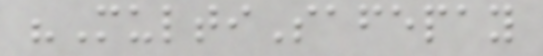"MultiSafepay
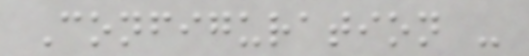Configuration -
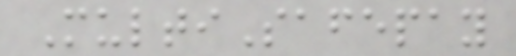MultiSafepay
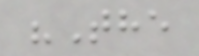"The
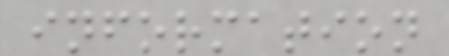information
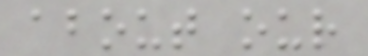about our
